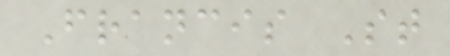Francis St
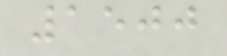1500
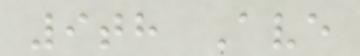9th Ave
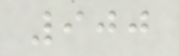900
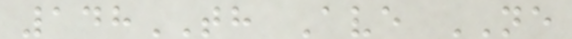148TH Ave NE
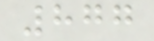877
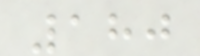180
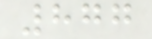877
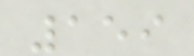159
